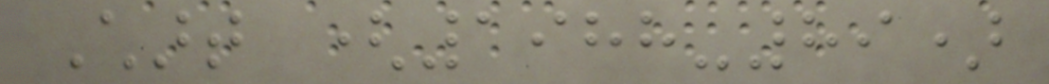Chart (1988-89)
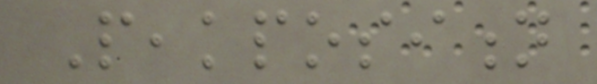Peakposition
